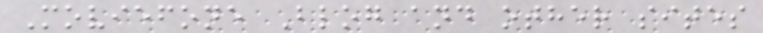Moviefone Blog and other sites
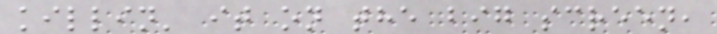killin' it on the big screen,
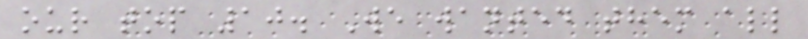our top 10. We wanted them all
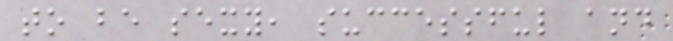to be sexy, successful and
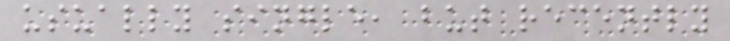usually single, but recently
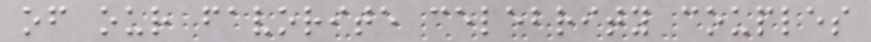of our favorite celebrity couples
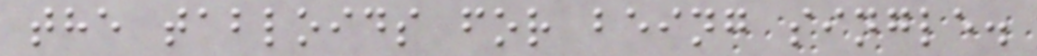the tabloids for being single.
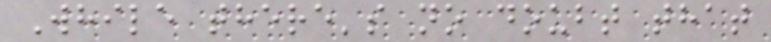While there's no doubt that
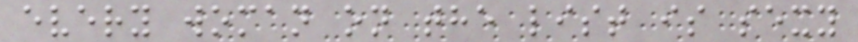every woman on the list is sexy
